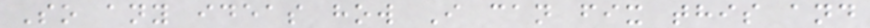So any ideas how I can fix this and
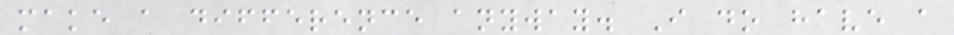make a difference anyway. I do have a
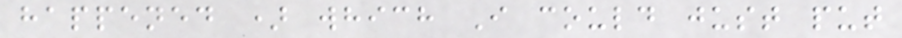happened ) which I could just put
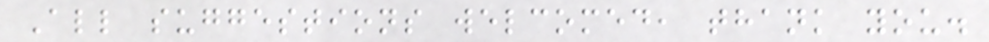All suggestions welcomed, thank you.
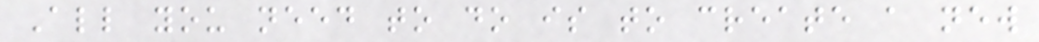All you need to do is to create a new
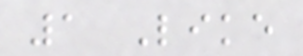1 Like
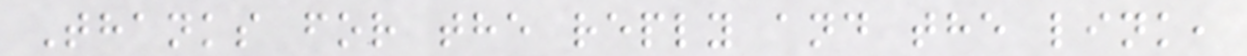Thanks for the reply and the link,
